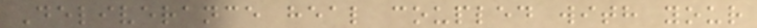Deliverance heal coupled with your
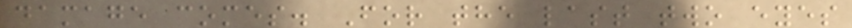damage comes. For the last two eyes
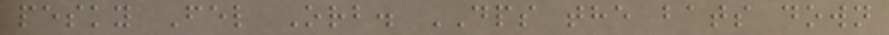pesky Fel Orb. DPS the bats down
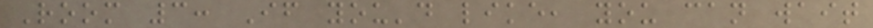Room 3: If you'd like, you can wait
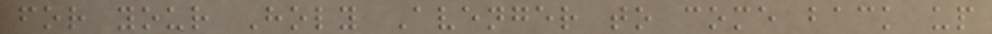for your Holy Avenger to come back up
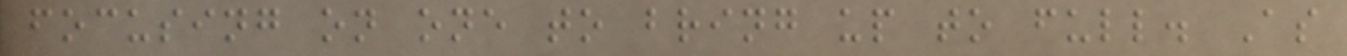focusing on one to bring up to full. As
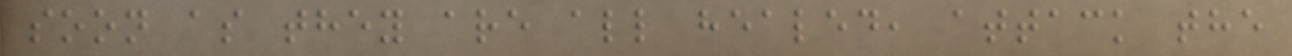soon as they are all healed, attack the
